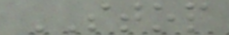STOP
